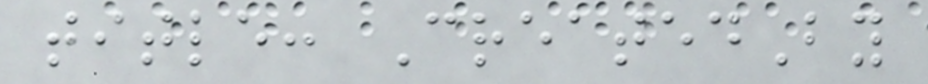title: CreatedBy
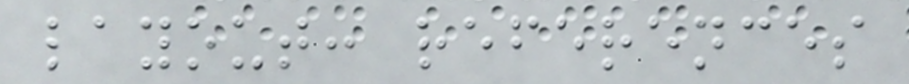layout: references
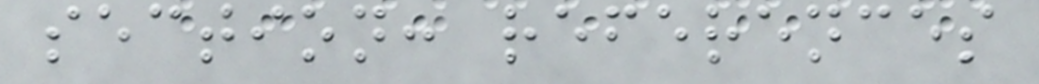section: references
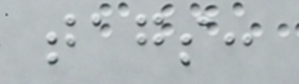tags:
